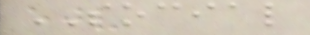SOCIAL
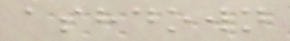ashdown
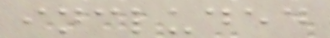included
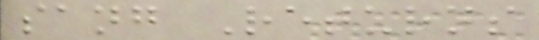sang Returns
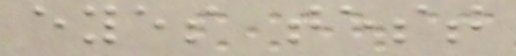eyes test
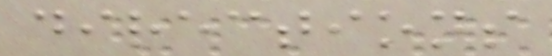directions
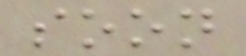soon
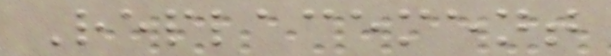Replacement
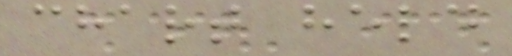chart held
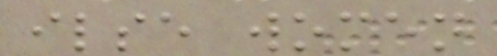ilse women
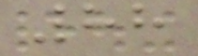88
